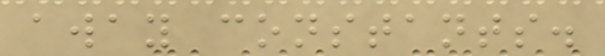away constants.
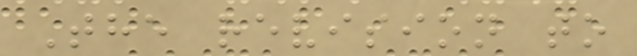The revision to
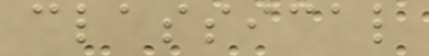classical
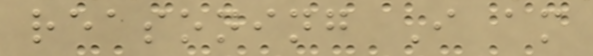reasoning I am
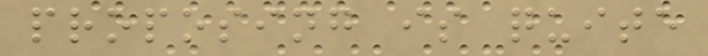proposing is quite
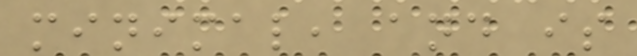minimal, and is
